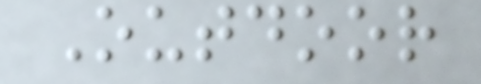Outdoor
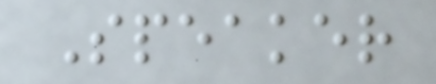Speaker
